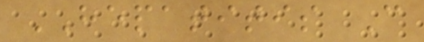HEPATITIS C
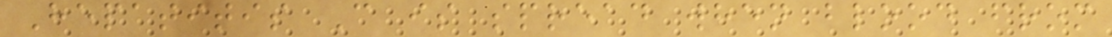Hepatitis C is spread when blood from
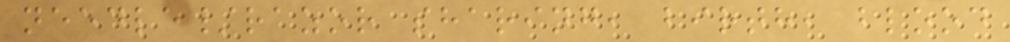needle/razor sharing, birth, blood
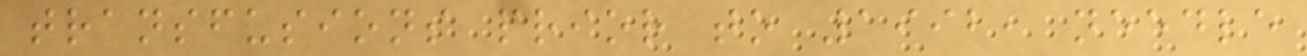transfusions prior to 1992, needle
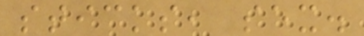sticks, sex.
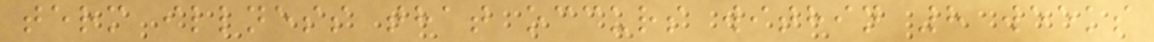term illness that occurs within 8 weeks
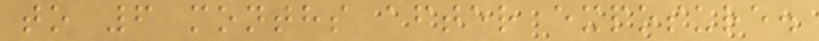to 6 months after exposure.
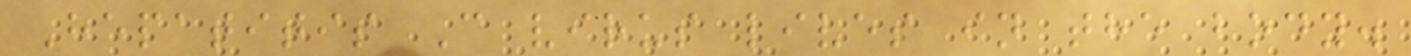Hepatitis C virus lives in the body.
